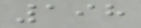198
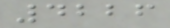4226
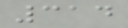314
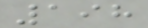198
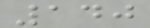140
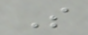S
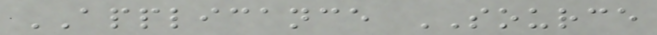APPLICANCE SOURCE
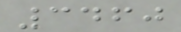3460
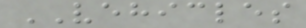VEHICLES
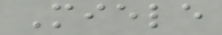Miele
